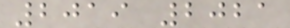2019 2021
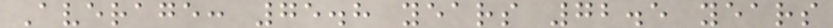Average: 75.8 years 72.5 years
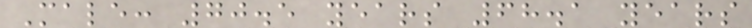Male: 70.5 years 68.1 years
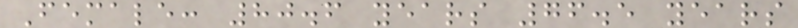Female: 80.6 years 76.5 years
